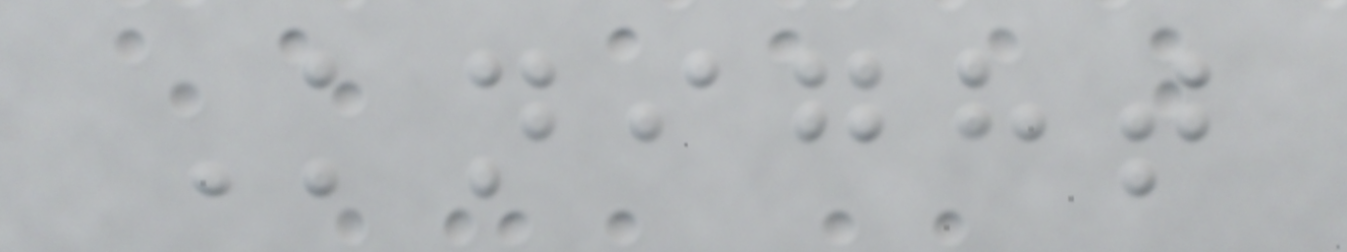Knight
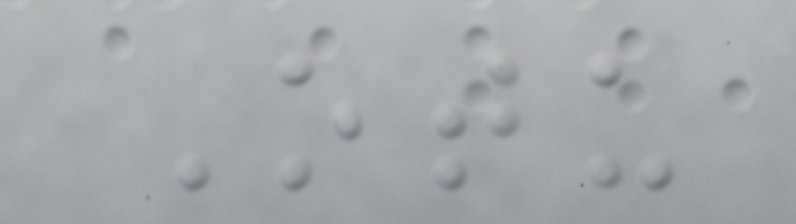Otu
